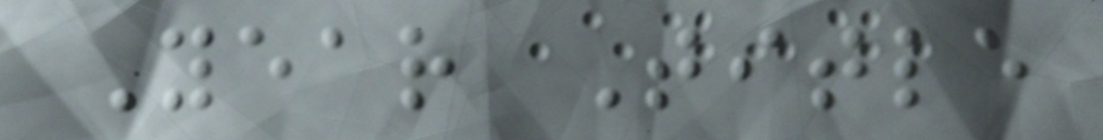Year Title
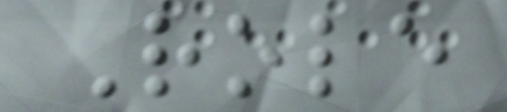Role
